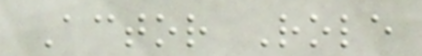Actor Role
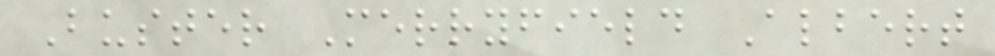Buster Merryfield Albert
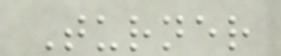Turner
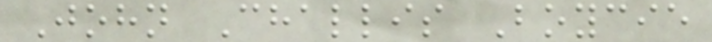John Challis Boycie
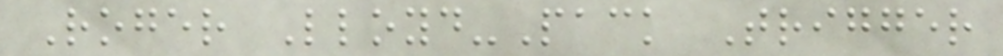Roger Lloyd-Pack Trigger
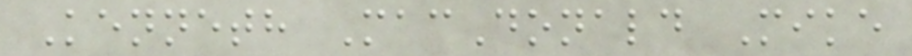Kenneth MacDonald Mike
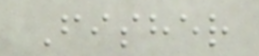Fisher
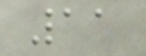11
